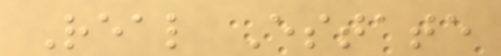Real Estate
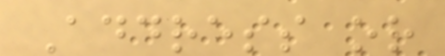Address or
